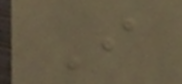I
